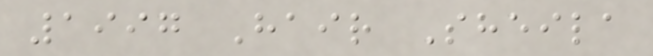1997 Hair Sheila
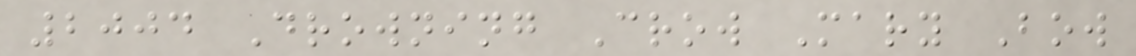2004 Drowning Crow Mary Bow
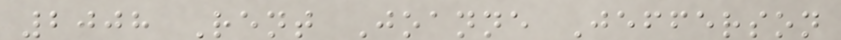2008 Rent Joanne Jefferson
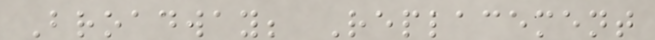Broadway; Replacement
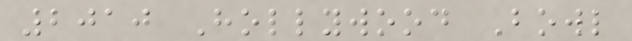2010 Hollywood Bowl
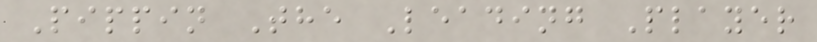Pippin The Leading Player
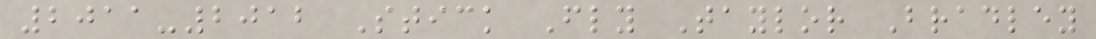2011-2012 Stick Fly Taylor Bradley
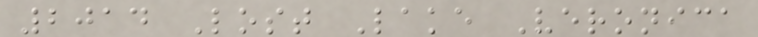2014 Lost Lake Veronica
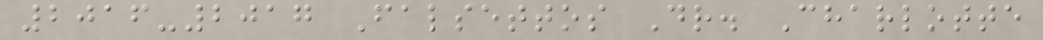2016-2017 Falsettos Dr. Charlotte
